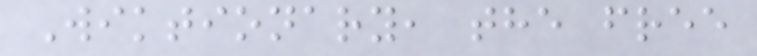Wiktionary, the free
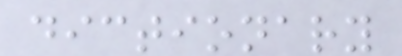dictionary
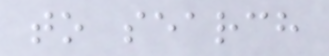to search
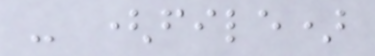- (file)
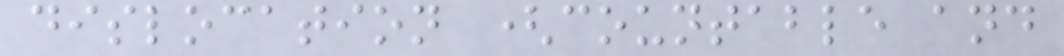dislocation (countable and
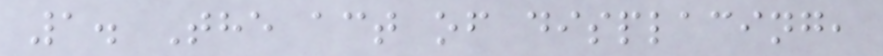1. The act of displacing,
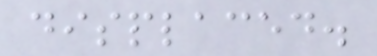displaced.
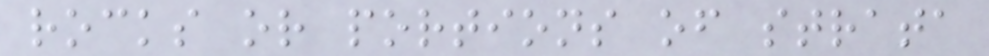rocks or portions of strata
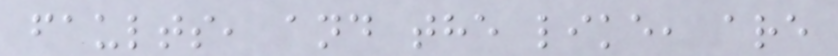faults, and the like, are
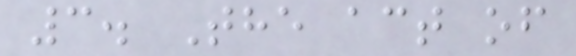3. The act of
